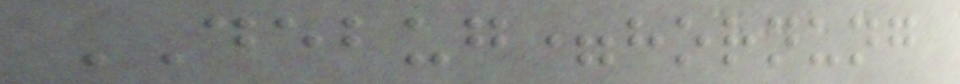DEBUG=hornung
